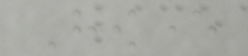However
